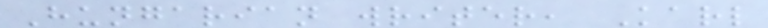Hungarian writer, Karl
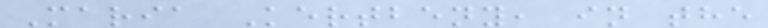Maria Kertbeny, in the
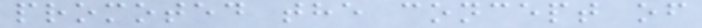promoted the concept of
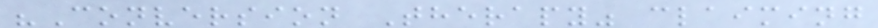"Conversion Therapy" claiming
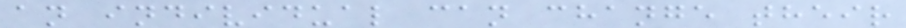an individual can change their
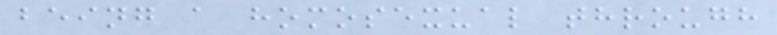being a homosexual through
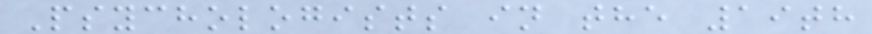Psychologists in the 19th
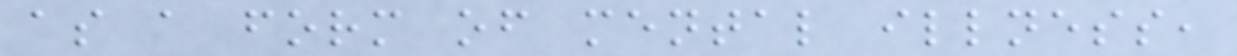as a form of mental illness,
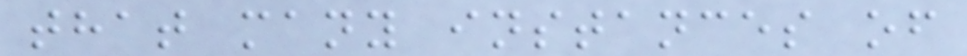that many instances of
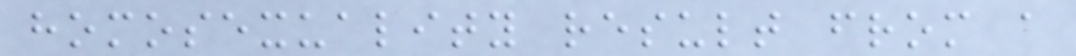homosexuality result from a
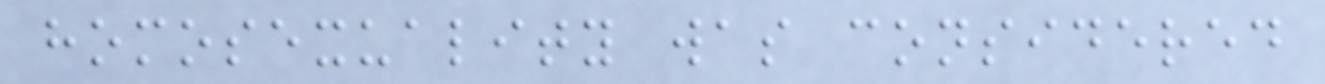homosexuality was considered
